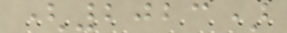(2023)
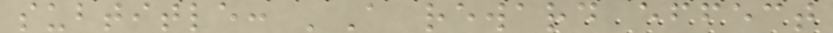subtitle: 'A reward effect
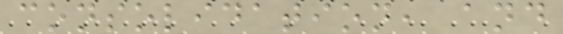consolidation, and
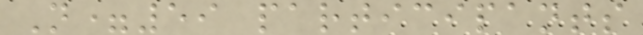N=59 participants
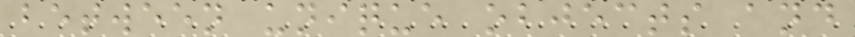between unique objects and
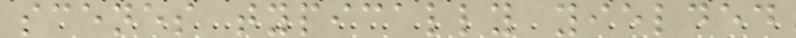scenes typically yielded
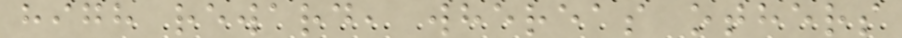high reward, whereas others
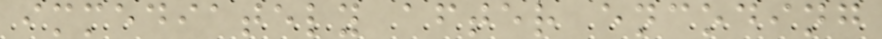immediately after encoding
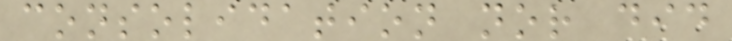consolidation nor did
